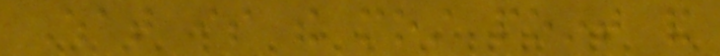What is the most point and
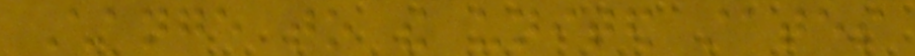Change to the united states
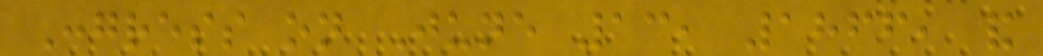Congress on June 13, 1866, and
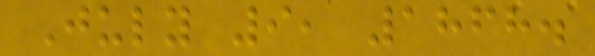July 9, 1868.
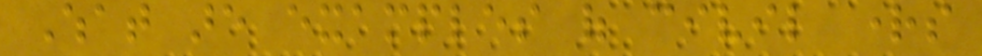What are examples of civil rights
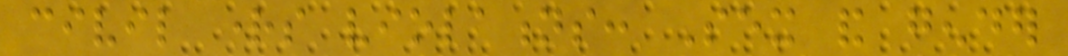civil rights violations: Sex and gender
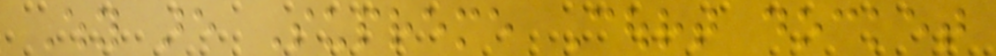Why are Supreme Court docket
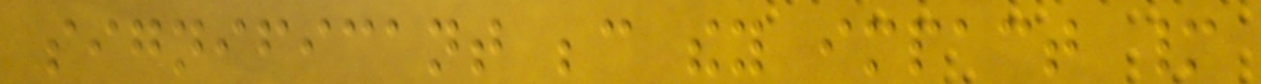significant because they impact many
